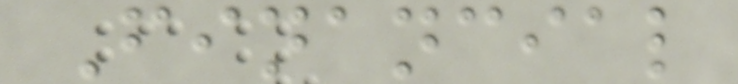Financial
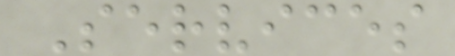Services
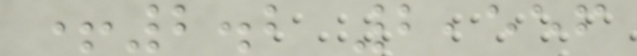+2.2 2,556
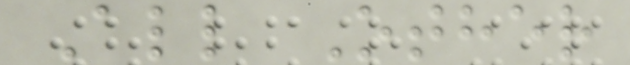All Other
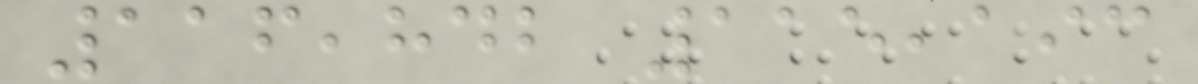116,842 115,193
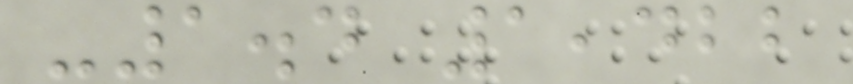-1.4 1,422
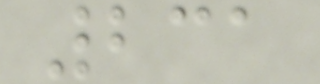231
